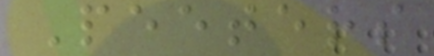Peeters
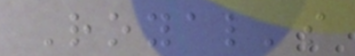Royal's
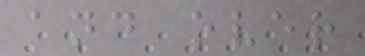and over
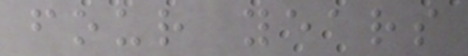four years
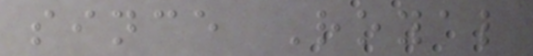since Royal
